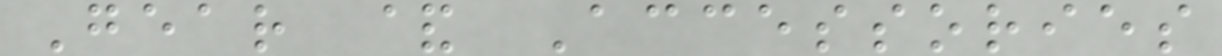Gear & Accessories
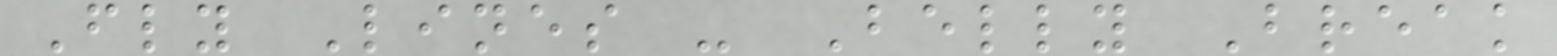Fly Lines - Belly Break
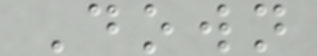Down
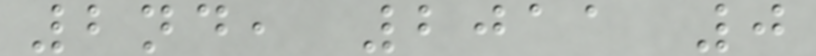2nd, 2011 0
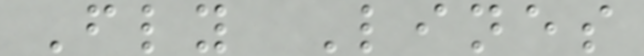Fly Lines
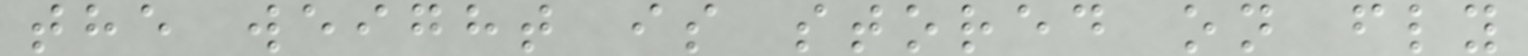the weight is stored on fly
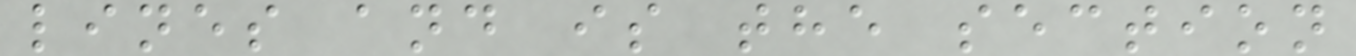lines and is the section
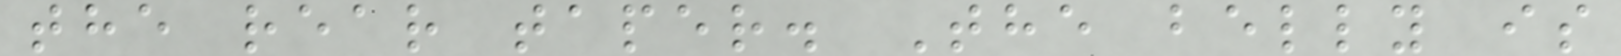the rear taper. The belly is
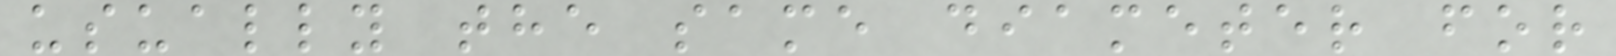usually the same diameter for
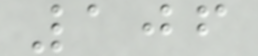106
